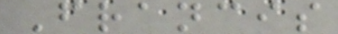Francis
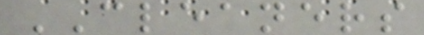CLEANERS
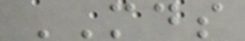MDS
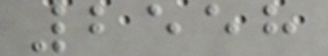2558
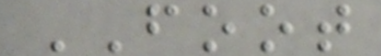FOOT
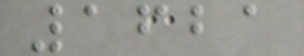1621
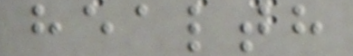health
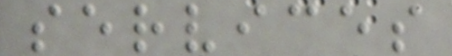services
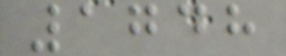1748
